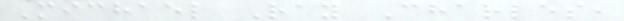Michael Ray Charles,
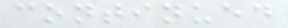continued
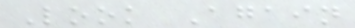Look Again
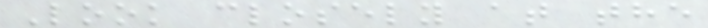Look closely at the
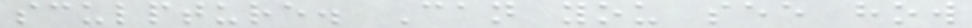sculpture. Can you see how
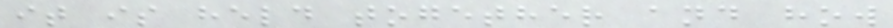it is held together and how
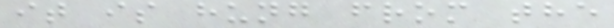it is hung from the
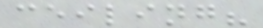ceiling?
